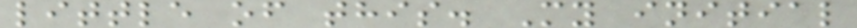little of this. My initial
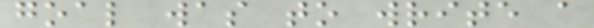goal was to write a
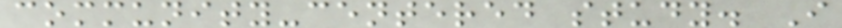community-centered study. I
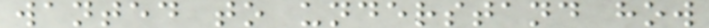wanted to understand how
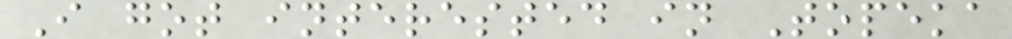I got interested in Topeka
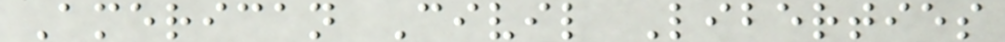American Civil Liberties
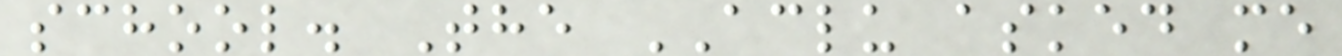school. The ACLU asked me
